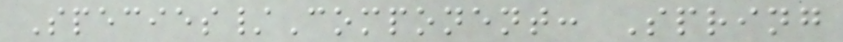Species/Component: Spring
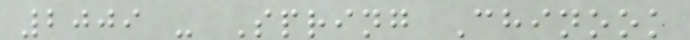2009 - Spring Chinook
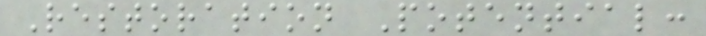Restoration Potential:
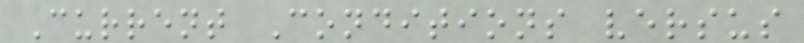Current Conditions versus
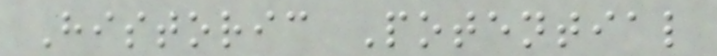Historic Potential
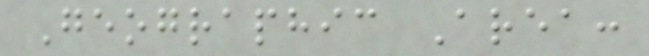Geographic Area:
